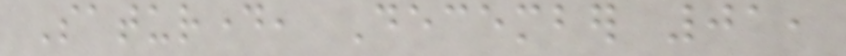Saturday, December 01,
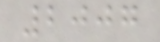2007
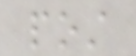post
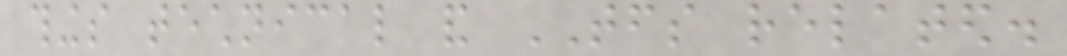things technical and TFS related.
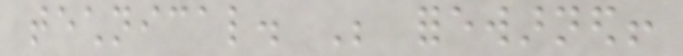technical. Be forewarned!
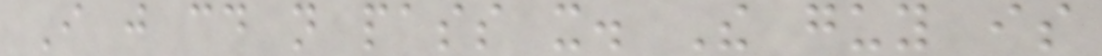I just could not pass it. The guy is
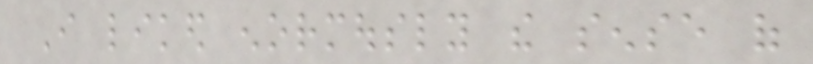I liked enormously the sense of
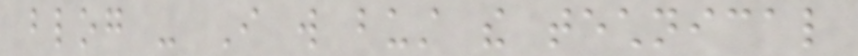blog - I will bust the technical
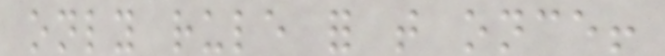only rule for that once!
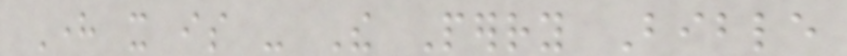Here it is - The Perry Bible
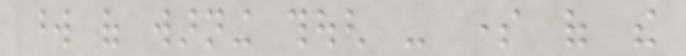word of warning though - some of the
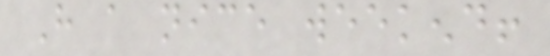Have a nice weekend!
